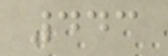443
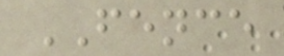FENCE
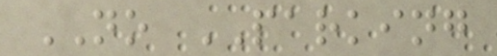NO PARKING
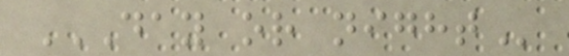DAY OR NIGHT
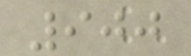900
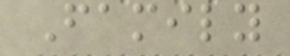Family
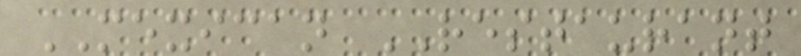MEXICAN RESTAURANT
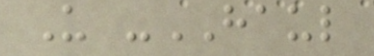U -HAUL
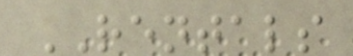RENTALS
